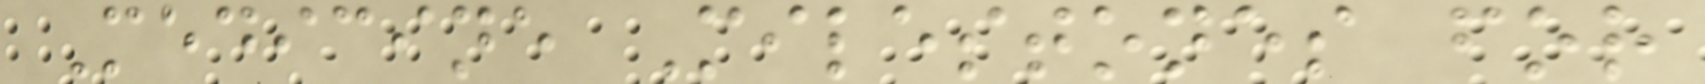Medicine Milestones for
